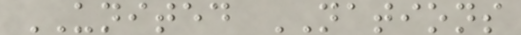UNITED NATIONS
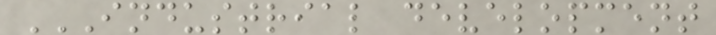INDUSTRIAL DEVELOPMENT
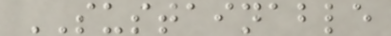SUSTAINABLE
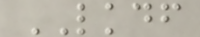LKDF
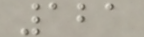121
